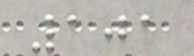101
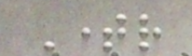Timer
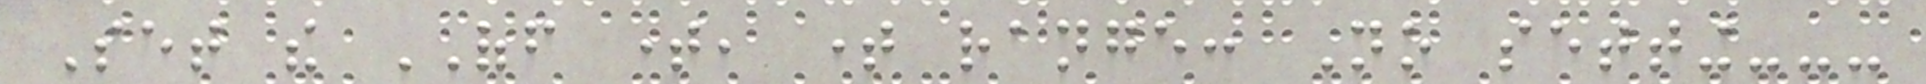Set the OFF time, time range: No setting---
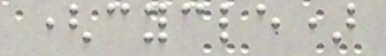(cycle)
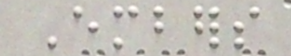Embers
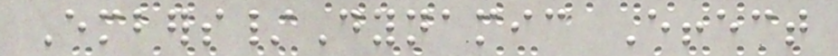Embers/Dynamic Effect
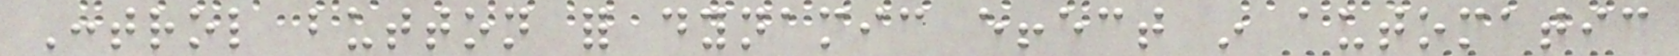Control button for dynamic effect in automatic
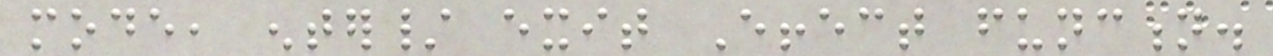mode, enter/ exit Effect function.
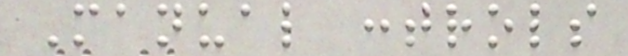Manual controls
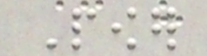Power
